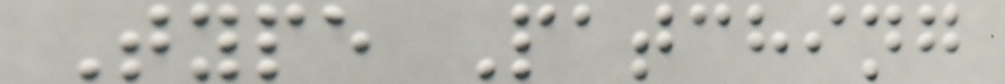Type Patching
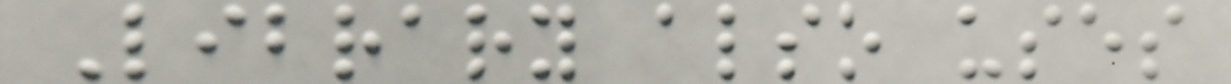Library also uses
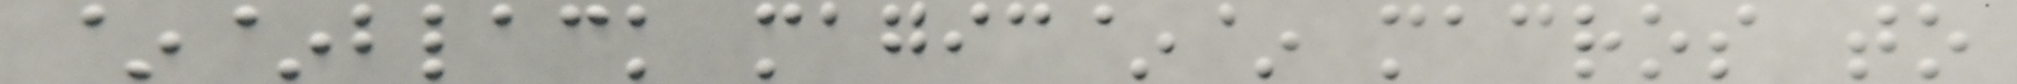~~black magic~~ macros to
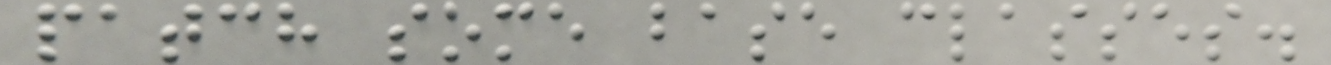patch some base classes.
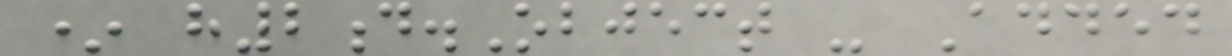* h2d.Object - Added
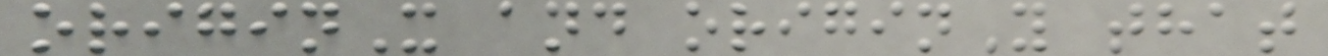originX and originY that
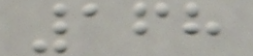168
